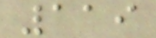119
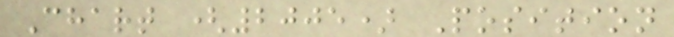Chart (2005) Position
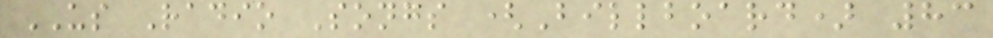US Radio Songs (Billboard) 83
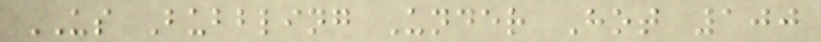US Bubbling Under Hot 100
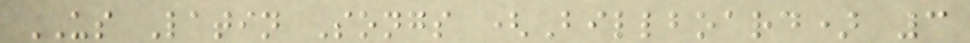US Latin Songs (Billboard) 3
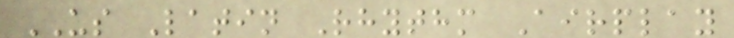US Latin Rhythm Airplay
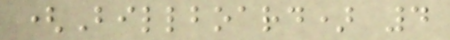(Billboard) 4
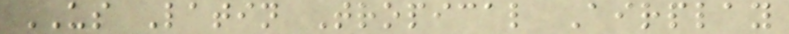US Latin Tropical Airplay
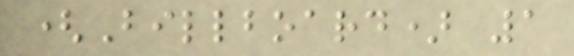(Billboard) 1
